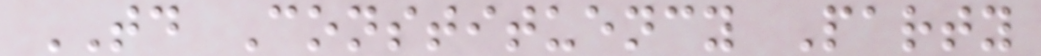TD Constituency Party
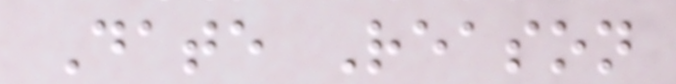Date Reason
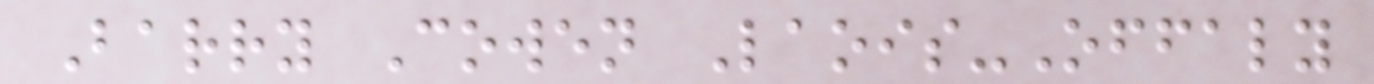Barry Cowen Laois-Offaly
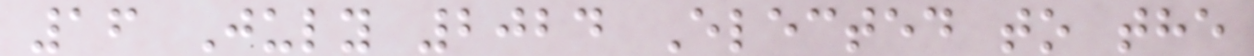16 July 2024 Elected to the
